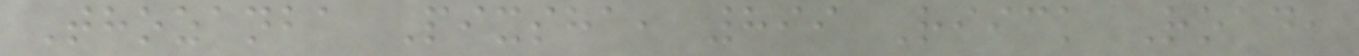Thozanba Pixsha, 899 Riick Road,
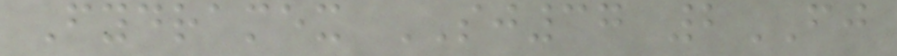Fydramex SJ37 2FJ
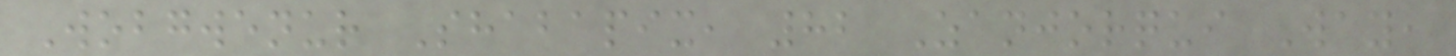Wobgwenur Shabapix, 82 Zanjorqui Way,
